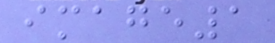image1
